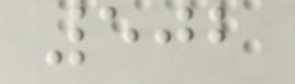502
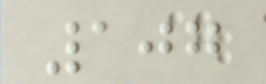107
